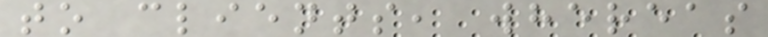to clients, whereas
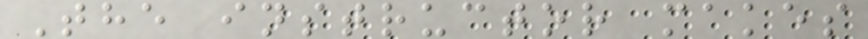The instructor makes
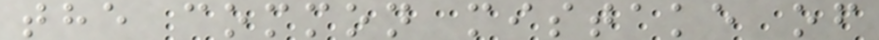the common mistake of
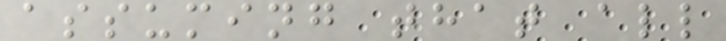assuming that all
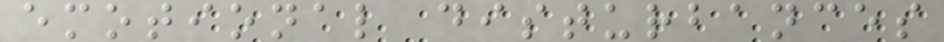emotional disturbances
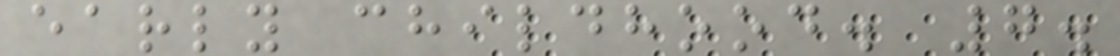early childhood. 7.
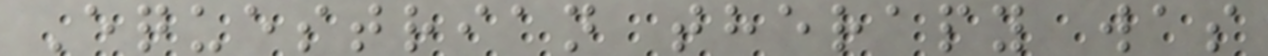Equestrian therapy was
